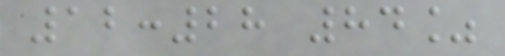12:28 84%
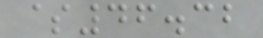$46.32
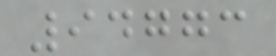94773
